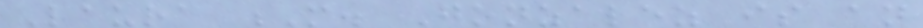Laura M. Gonzalez is an
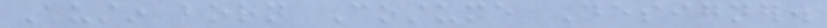Austin born Costume Designer.
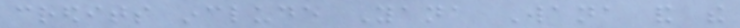credits include Yana Wana and the
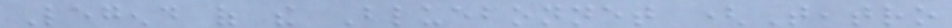Legend of the Bluebonnet (Teatro
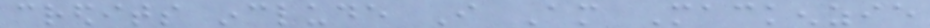credits include I Am Mackenzie
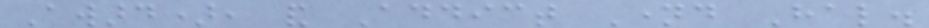Award), and Addict Named Hal.
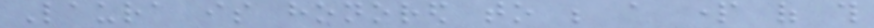Laura is honored to be a part of this
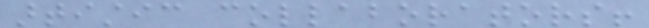artistic collaborators!
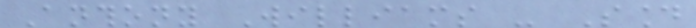Anthony Williams - Sound
